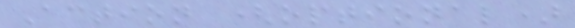Action (optional)
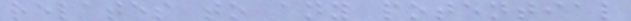relates to any potential
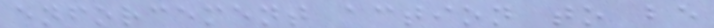enforcement action to be
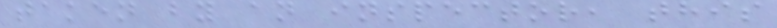taken by an inspector, this
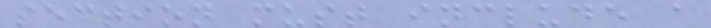section must include a
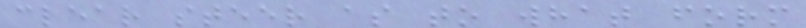clear steer as to what form
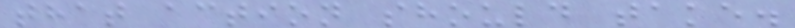that action should take.
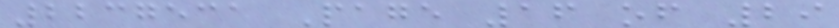2237531 Page 16 of 29
